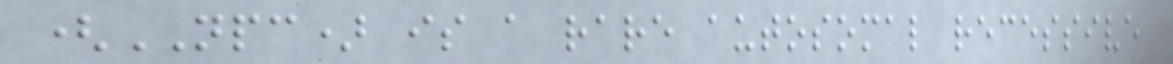(NPC) is a rare autosomal recessive
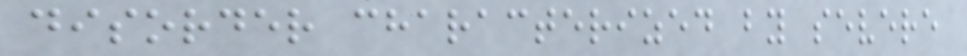disorder characterized by severe
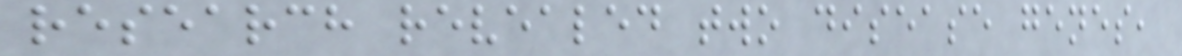research revealed two disease genes,
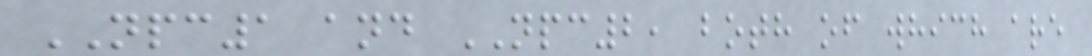NPC1 and NPC2, both of which are
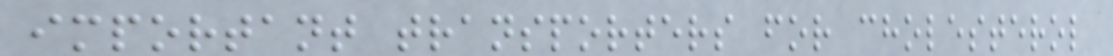important transporters for cholesterol
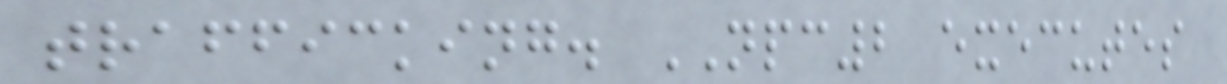trafficking. NPC2 executes
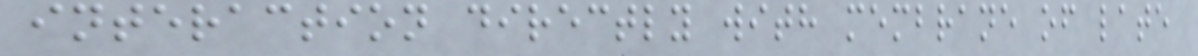interaction directly with membrane of late
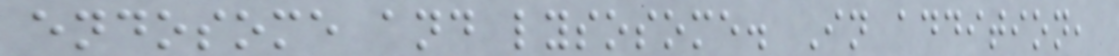endosome and lysosome. In addition,
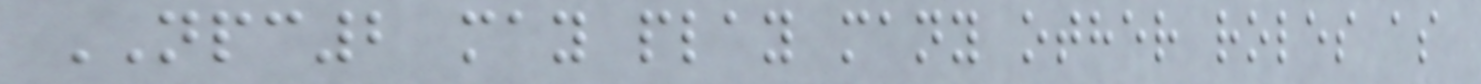NPC2 may play many other roles as
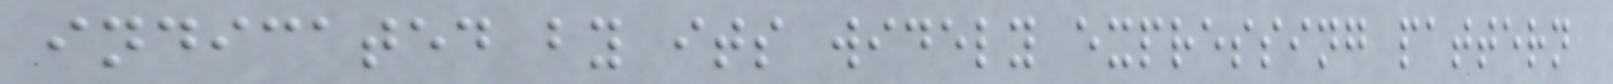indicated by its widely expressing pattern
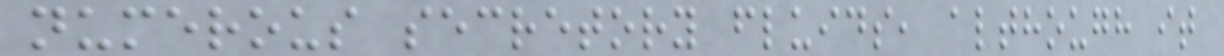numerous secretory fluids, although it
